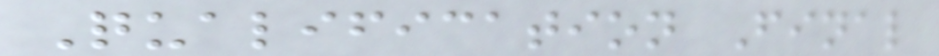Qualification Final
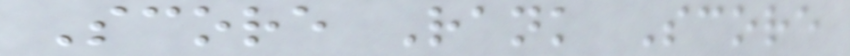Score Rank Score
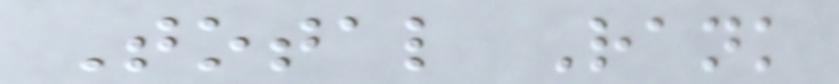Total Rank
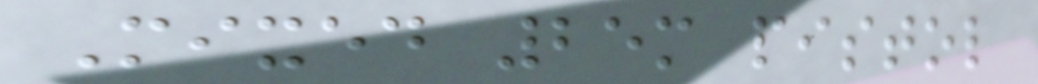Mixed 25m pistol
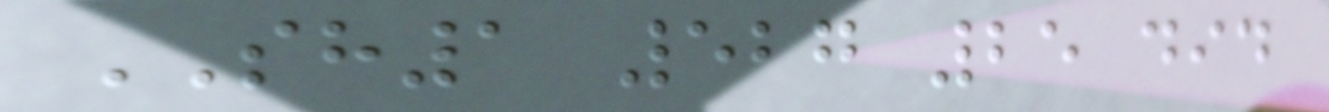SH1 527 25 did
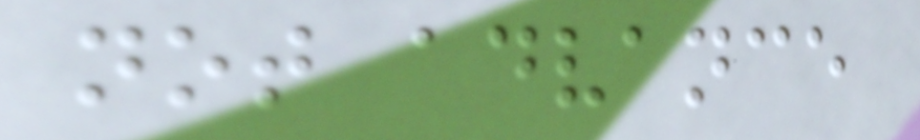not advance
